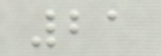21
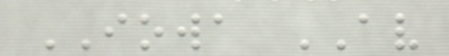IOWA AV
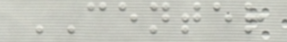CENTER
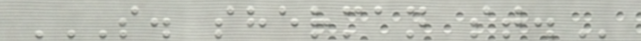S. SHERMAN ST.
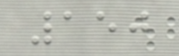150
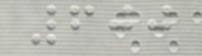600
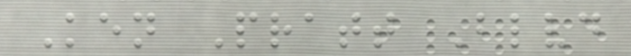Ken Pratt Blvd
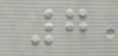7
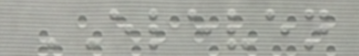ELEVEN
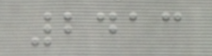2413
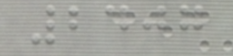2407
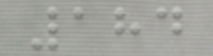184
